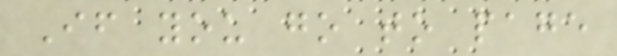If you go to page
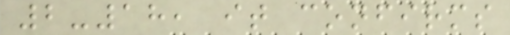2-18, it confirms
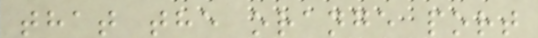that the orange port
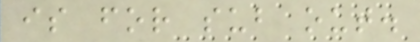is for sub out.
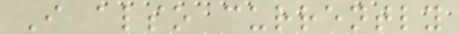I also currently
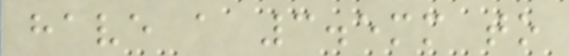have a 3.5mm to
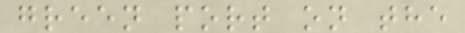green port on the
